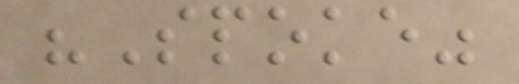"Spoke"
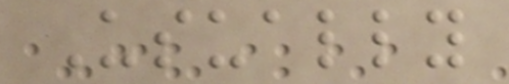Usually
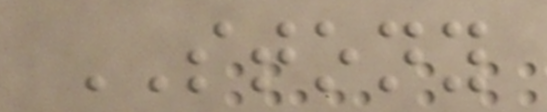STONY
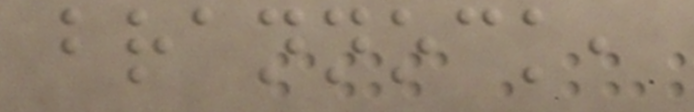brannock,
